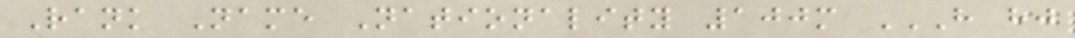Rank Name Nationality 100m H HJ
